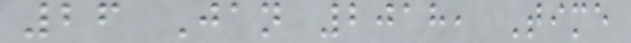26 Jan 2018, Time
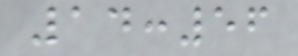14:56
